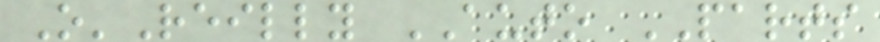O'Reilly AUTO PARTS
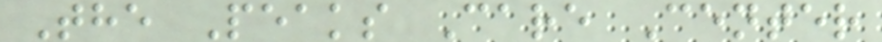The Peaks Care Center
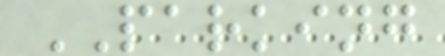PARKING
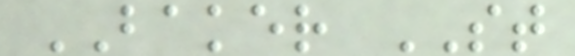BAKER ST
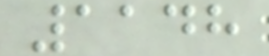1148
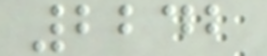2242
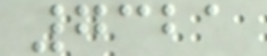7321
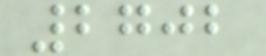2702
